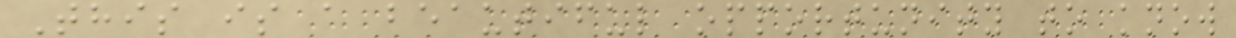This is a beautiful opportunity to know
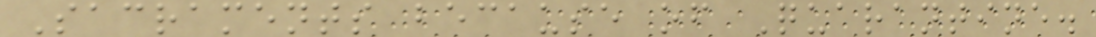Sacraments because of Quarantine.
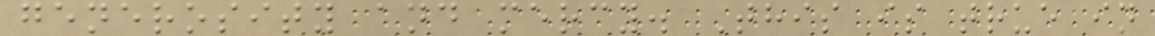generosity and mercy. This is true in
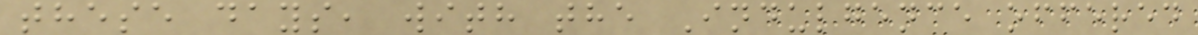these days, with the Indulgence offered
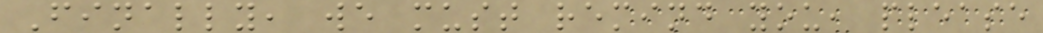Finally, we must remind you, please
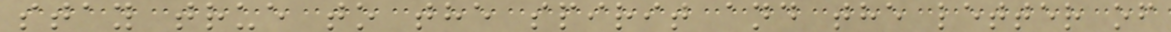stay true to the spirit and the letter of
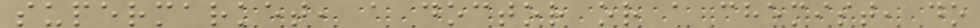supermarket, a doctor or a chemist, do
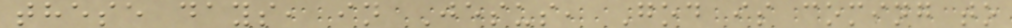these days, in Jesus, God is coming to
